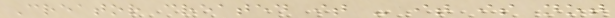Creator created it - it is not
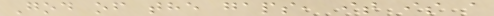God of the gaps, it is a
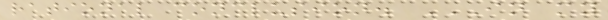rational conclusion. IN MY
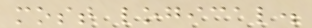most logical.
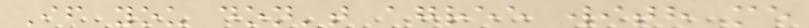If you don't agree with me
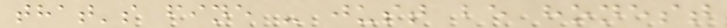that's fine - just be honest
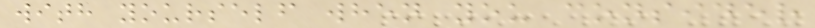with yourself when you consider
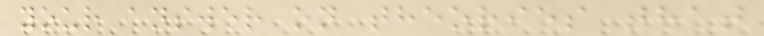your answer on theories that
